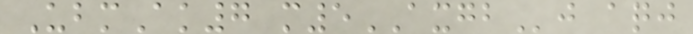UbmAk7 m5AXGBj aqj
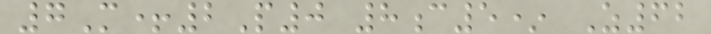7M+2P0 8c5* Z62
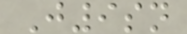J9sn
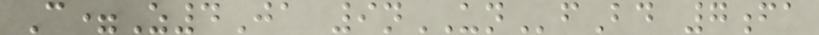C=Z4Ja 9nUNfBd 7fa
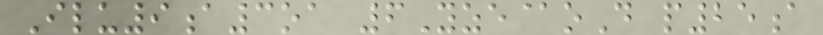Ilu9a3oa 6Yze@oD p25a
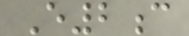E2c
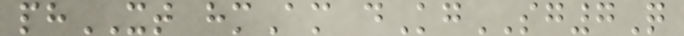phXT hmAm dKgSG7Q
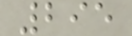295
